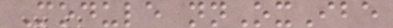Module nnOxIbe
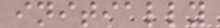initially
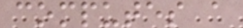computes a
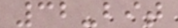32-bit
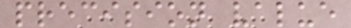precision value
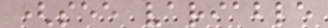(see variable
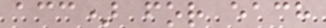acc) for each
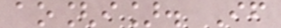ao[i]. If
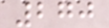270
